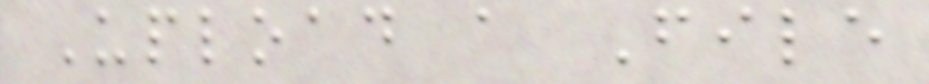Upload a File
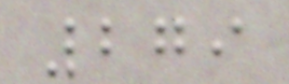279
